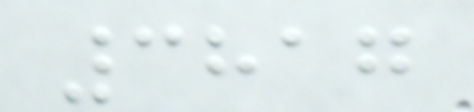3817
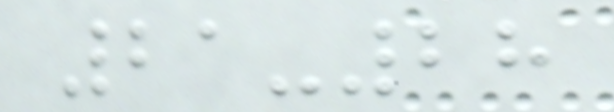21-28
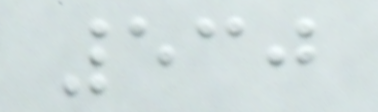530
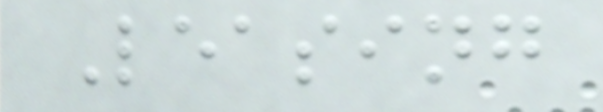Leasing
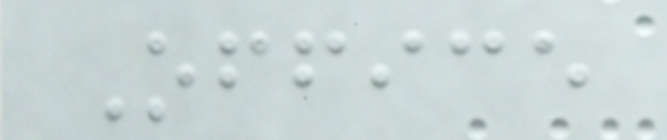Office
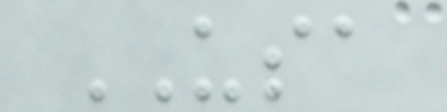USA
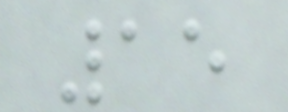15
